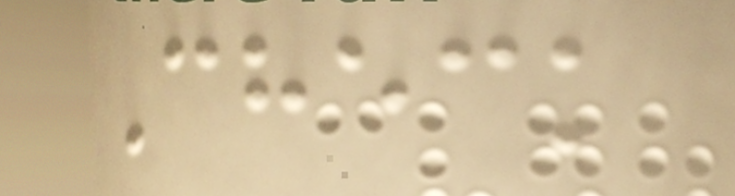Check
